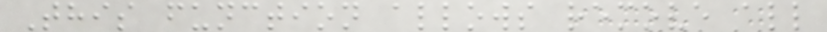This function allows remove all
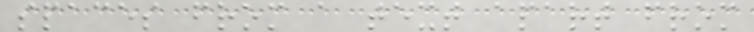spaces from a text apart from
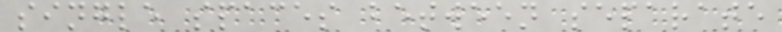single spaces between separate
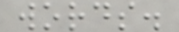words.
